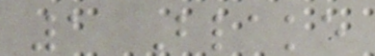1 Blake
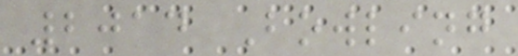2014 Bowling
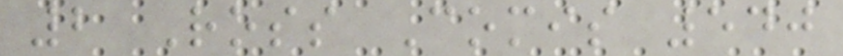2 Ross Comis 540
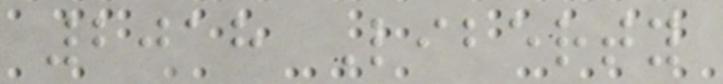2018 Liberty
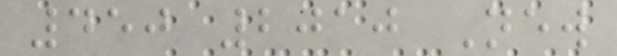450 2010 New
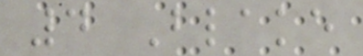4 Blake
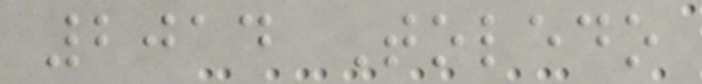2014 Toledo
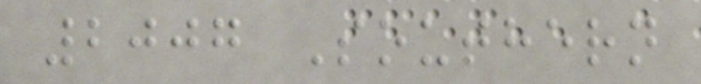2007 Southern
